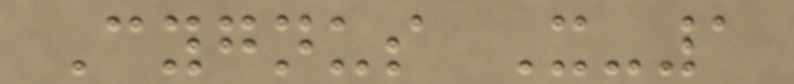Cygnus X-1
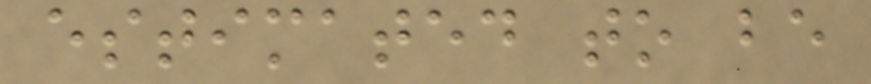estimated to be
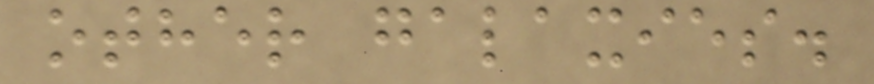other galaxies.
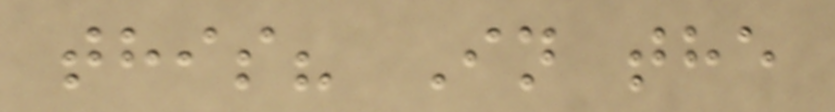this? In the
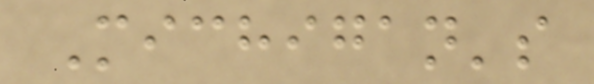Michigan's
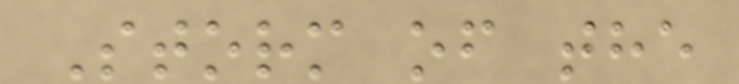Storm of the
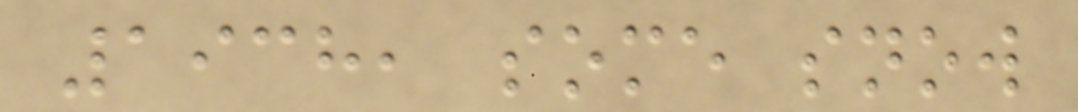1938, some snow
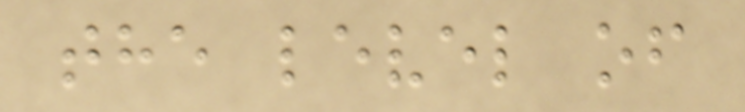the level of
